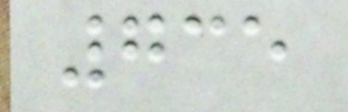735
